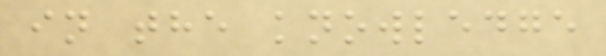in the knowledge
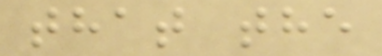that the
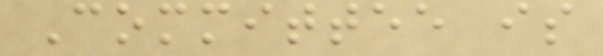Committee is
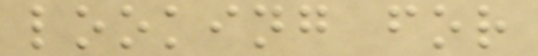looking for
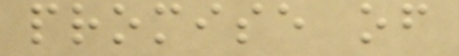promise of
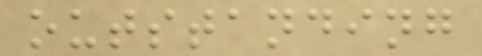outstanding
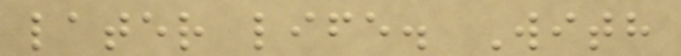later life. With
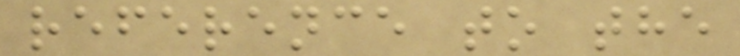reference to the
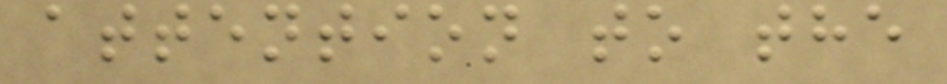attention to the
